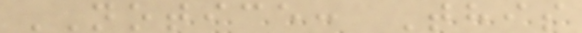NOTICE: This
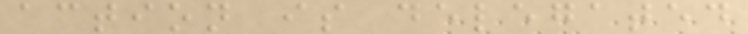action is delegated
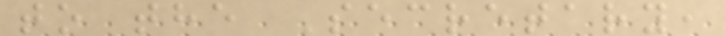to the Secretary,
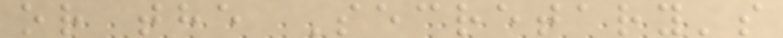or the Secretary's
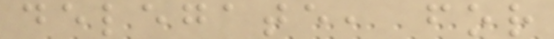delegate, for
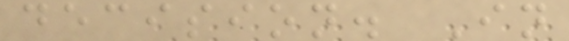decision. In
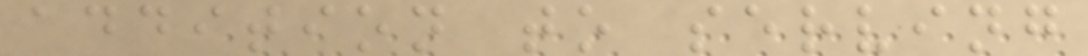addition to serving
